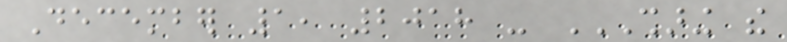December 1, 2018 - SHARING THE
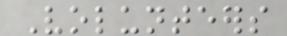Volunteers
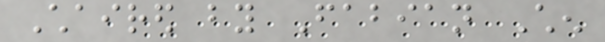Chaired by Fabian Chen
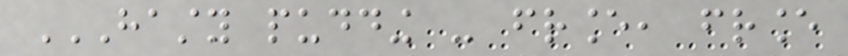HASTY PUDDING - FRANCE, FRANCE
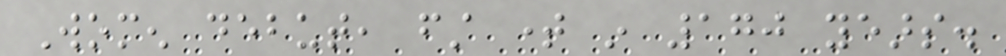Women debut, first time in 170 years.
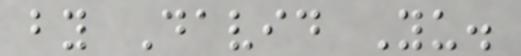by David Yu.
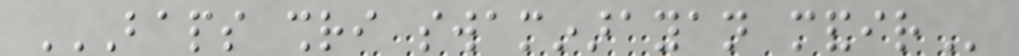BAPS SHRI SWAMINARAYAN MANDIR
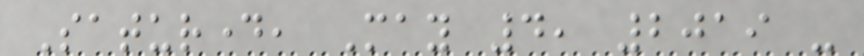Saturday, May 4, 2019 -
